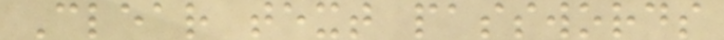Clear text passwords
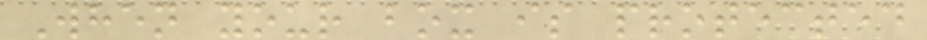When your box is protected
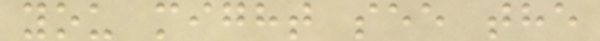you might see the
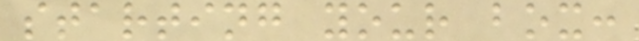starting your box:
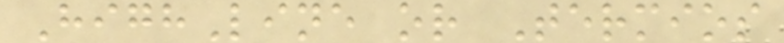HighLine or Termios
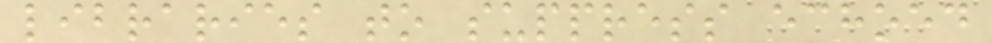libraries to suppress echoed
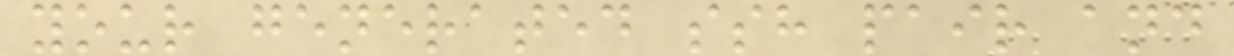your generated ssh pair and
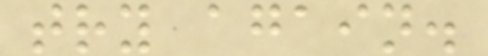try again.
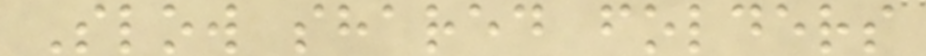Slow shared folders
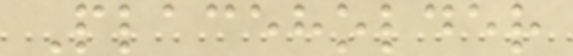Placeholder
